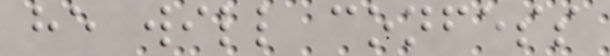he will confess
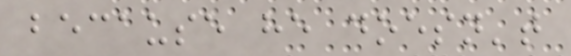because he doesn't
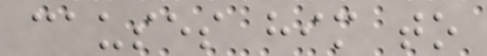causes him to
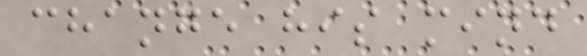change his mind
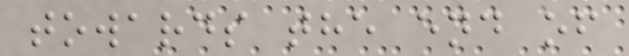towards the end of
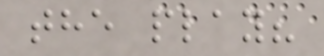the play?
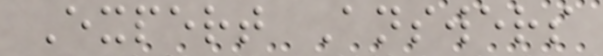Expert Answers
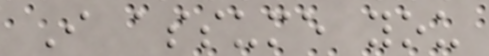I assume you
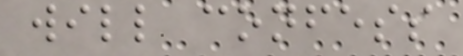will confess
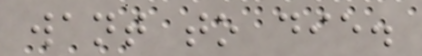want to die.
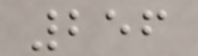256
